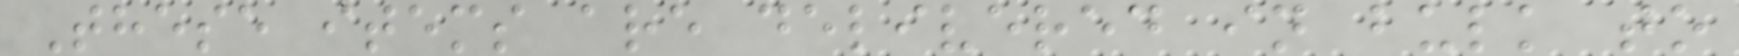These items are delivered in bulk to
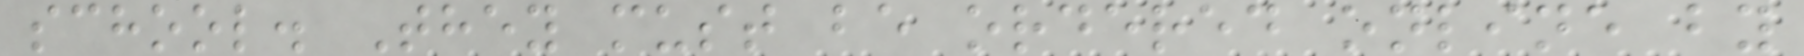school. They must be ordered online by
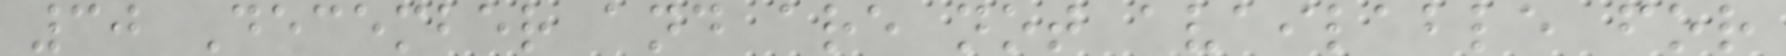30 December and are not available for
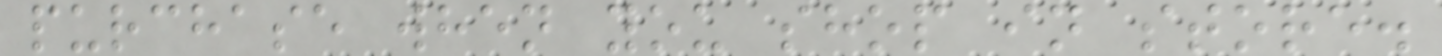purchase when you shop in store.
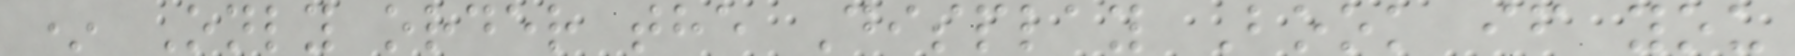* Only order the Display Book if you
